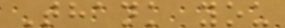Thank you
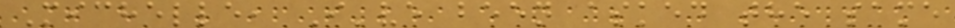Michelle, I've been asked the same
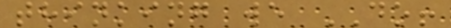thinking we DO!
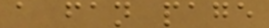a fan page
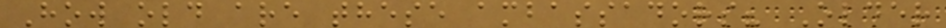How old are these ambassadors? Older
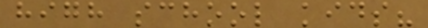high school kids?
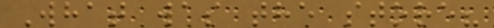What was the store?
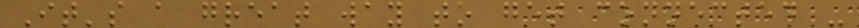It's a great way to get connected -
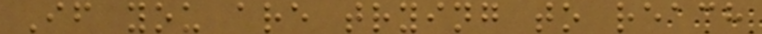If you are trying to reach
